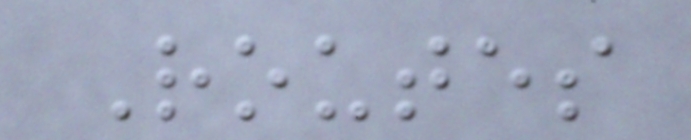Routes
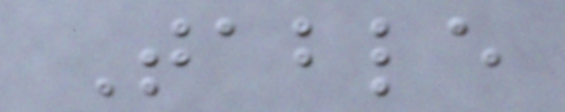Table
